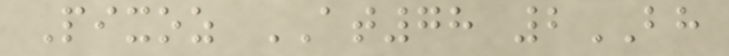Pixoz AT78 2BH
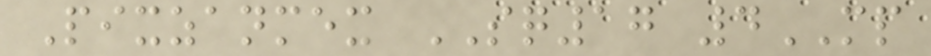Pixzanmex SQ17 4MP
